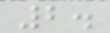2.
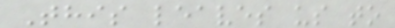This leaves us to
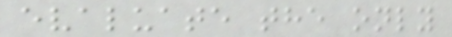evaluate the only
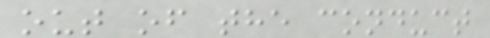out of the conduct
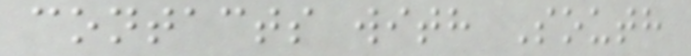contacts with South
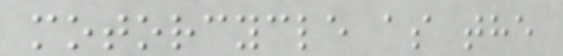motorcycle as the
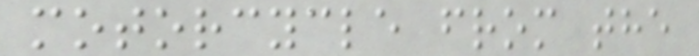motorcycle from the
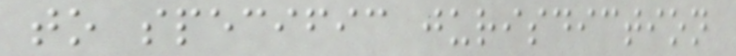to specific jurisdiction
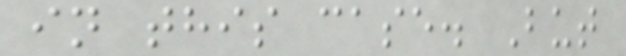in this case. But
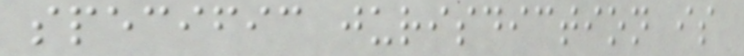specific jurisdiction is
